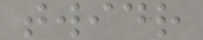twidr
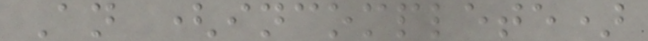An (incomplete)
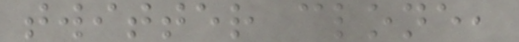twitter clone,
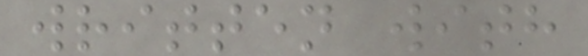written with
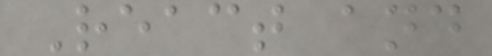React and
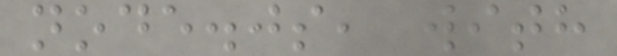node.js, with
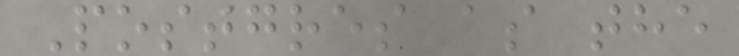Postgres as the
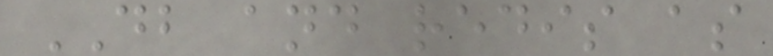DB and redis as
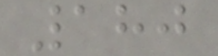180
